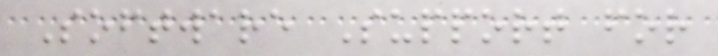Software Support for
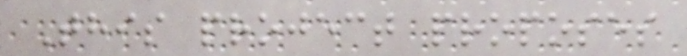This project proposes
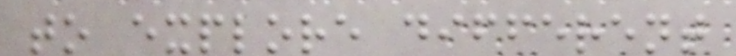to explore different
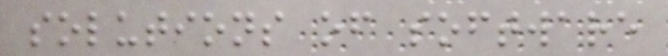solutions of software
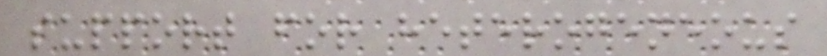support for heterogeneous
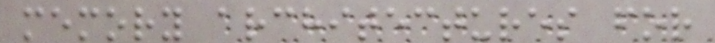memory architectures for
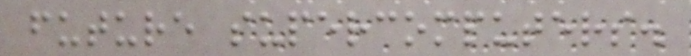future supercomputers.
